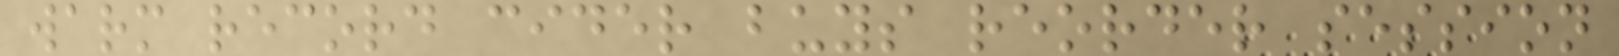warm record cider buys reorder session
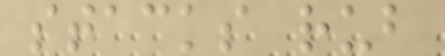stacks rub
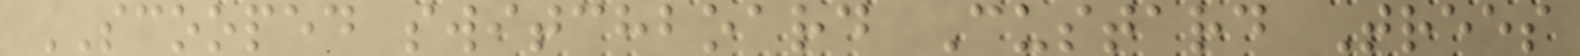SCOOPED switchboard Custard Trees
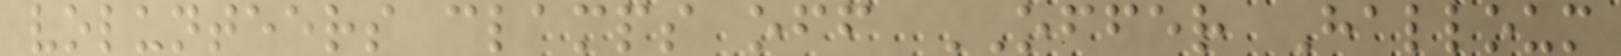volunteers clamps off OFFER Halloum
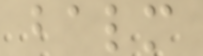balm
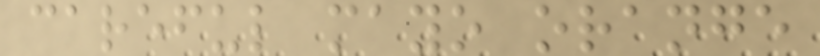careful mayo orange
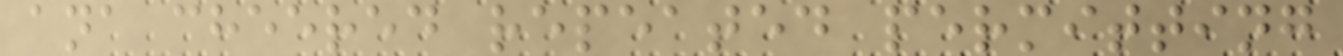ana cheered repeated permitting
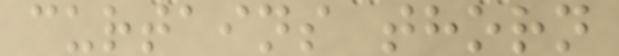curtains thorn
